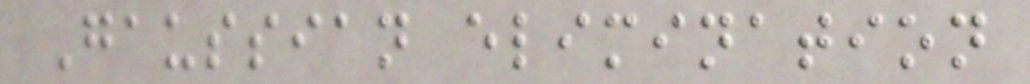Gaussian elimination
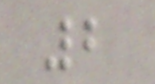2
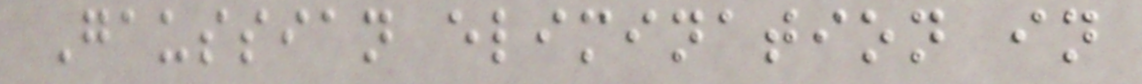Gaussian elimination in
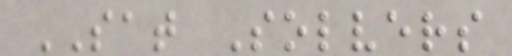SAT Solvers
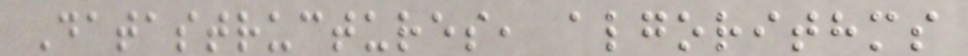Datastructures, algorithms
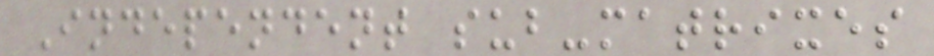Independent sub-matrixes
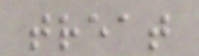treat
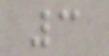3
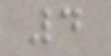4
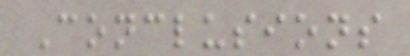Conclusions
